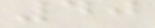40
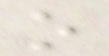o
